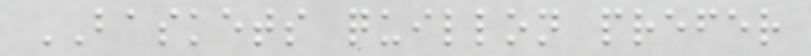BASKETS quillon prefer
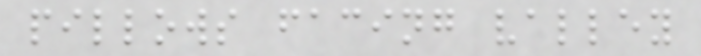pillows facing valley
